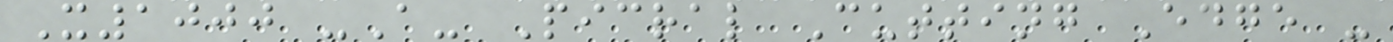X1000 -A- Picral Cutting Edge -
